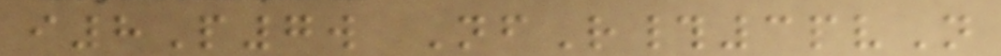i8P7w NfR#3pvN
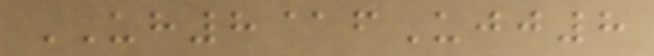UH8@fUjj8
